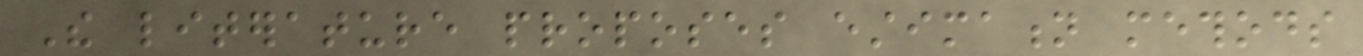The literature proposes estimation methods
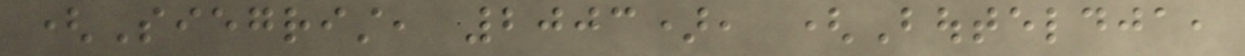(Siegrist, 2003), (Bouteldja,
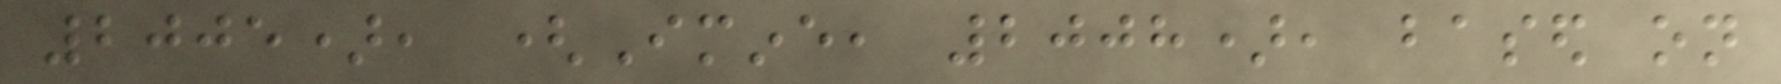2005), (Imine, 2008), based on
